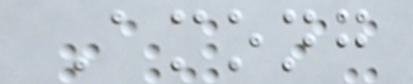Among
